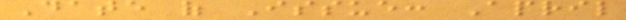Date of Issue: April
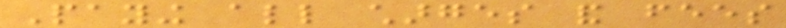Paying all charges and fees
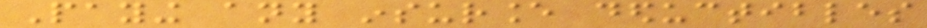Paying any insurance deductibles
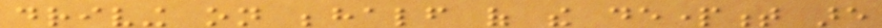driving on behalf of the department are
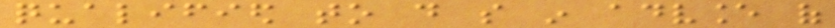qualified to do so in advance of
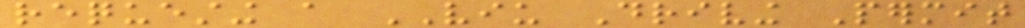requesting a VIU Driving Permit
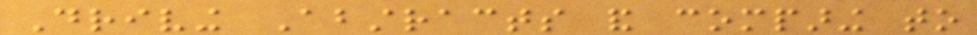Driving Abstracts and comparing to
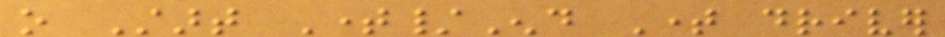o Start Time/End Time driver
